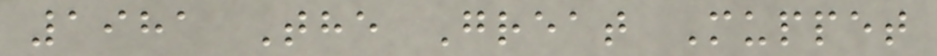1981 The Great Muppet
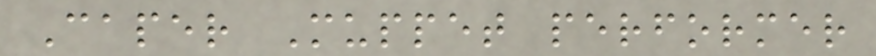Caper Muppet performer
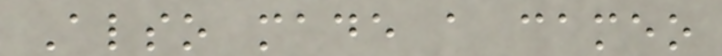Also made a cameo
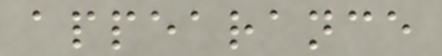appearance
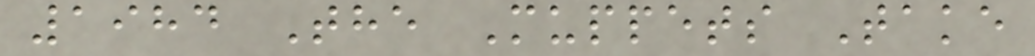1984 The Muppets Take
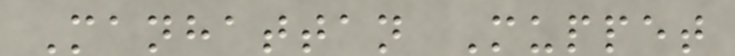Manhattan Muppet
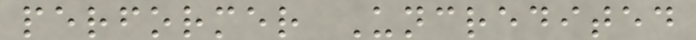performer Uncredited
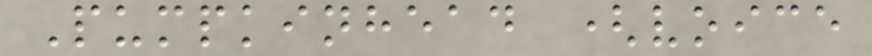Pumpkinhead (voice
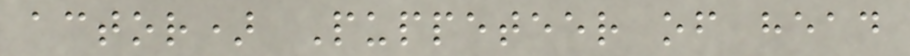actor) Puppeteer of head
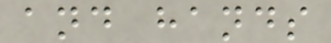and hands
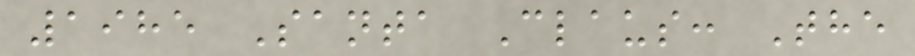1985 Santa Claus: The
